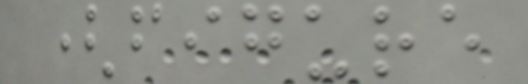(figure
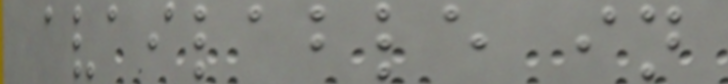available in
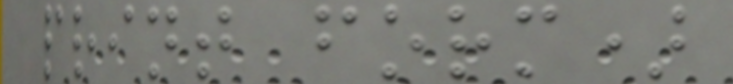print form)
